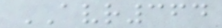AVR364
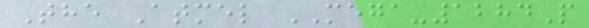The Atmel MEGA-1284P
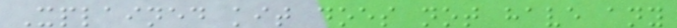Xplained kit does not have any
